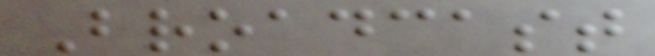Broadcast
